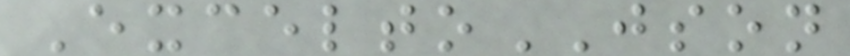ExceltoJSON
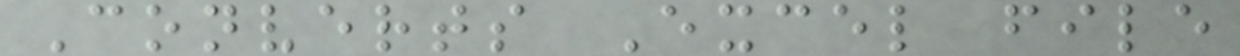Converts Excel file
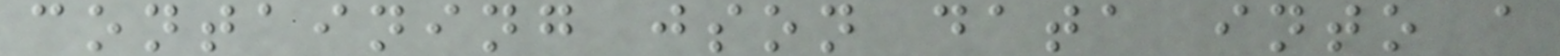containing json data into a
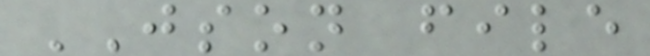JSON file
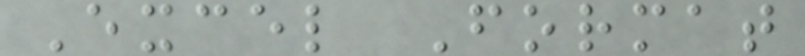Excel Format
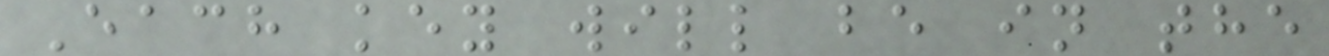Each key will be in the
